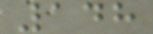148
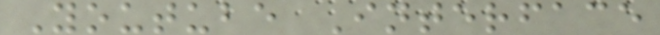Youtube Interface
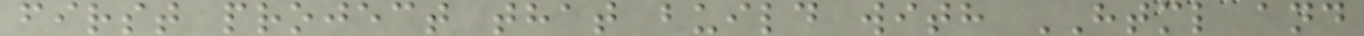first project that build with HTML and
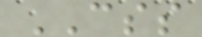CSS
